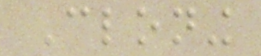Cloning
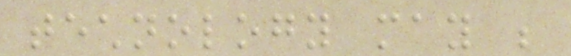technology may be
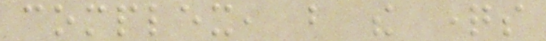complex, but the questions
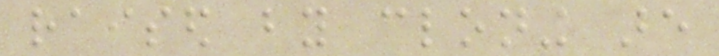raised by cloning are
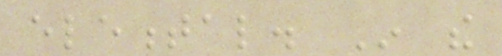elemental. In the
